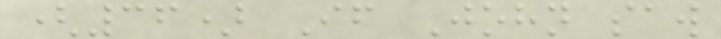(36) If John saw
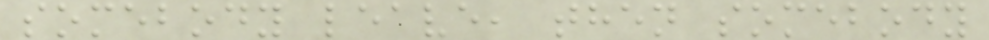somebody leave, then somebody
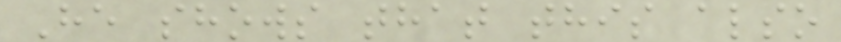He shows that this also
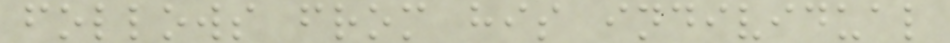follows from his individual
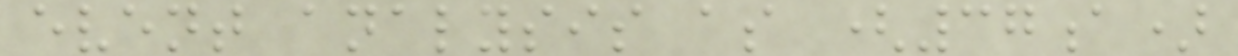event analysis as (37a)
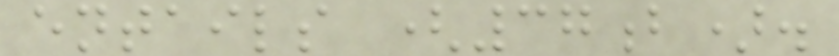entails (37b).
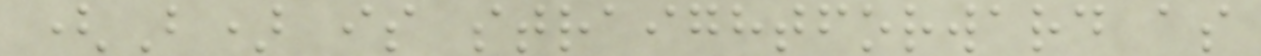(B) is straightforward as
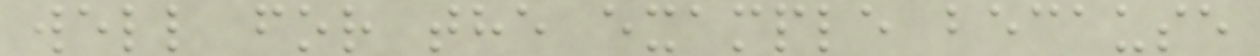well for the example because
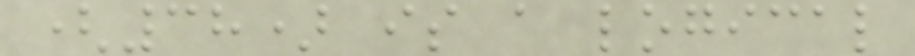(38) is a logical
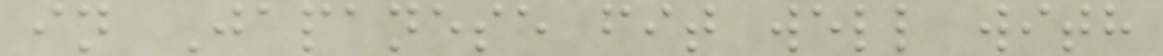in Japanese fit well with
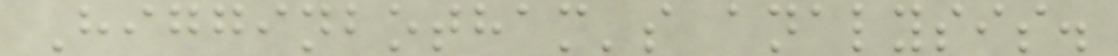Higginbotham's analysis.
